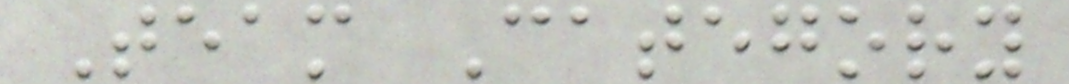Team Category
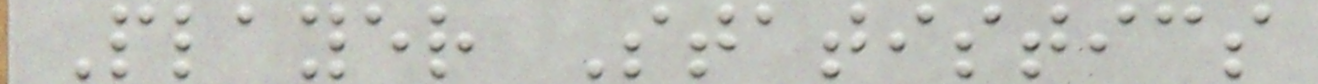Player Statistics
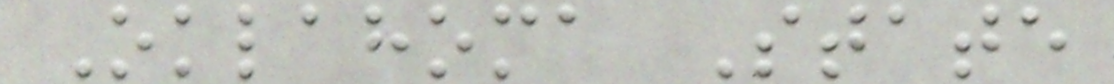Oklahoma State
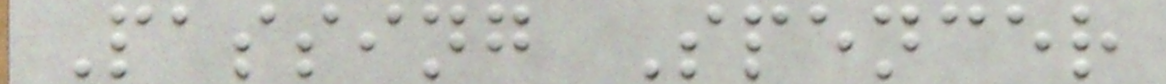Passing Spencer
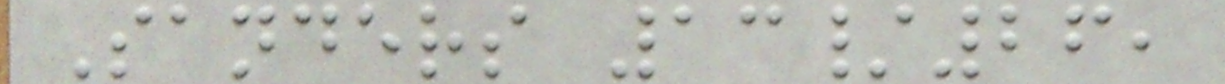Sanders 13/26,
